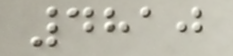4810
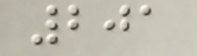201
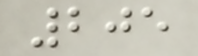205
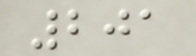201
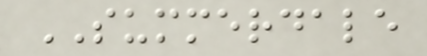SUMMERDALE
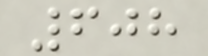608
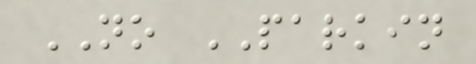NO PARKIN
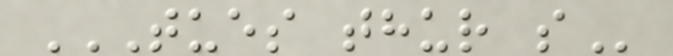TUES THUR S
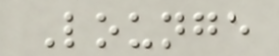Lounge
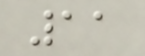11
